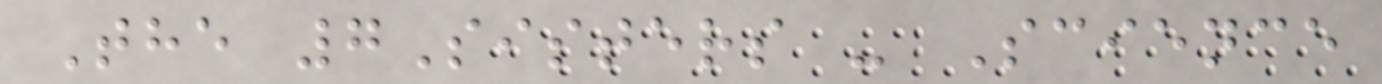The 7Sisters - Science
